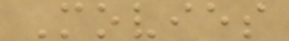Movies
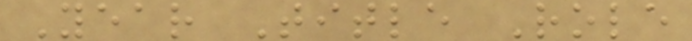Year Title Role
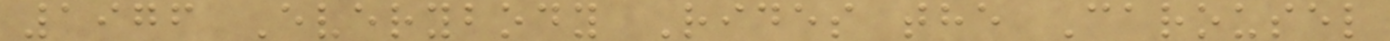1976 Everybody Rides the Carousel
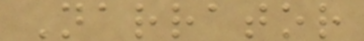Narrator
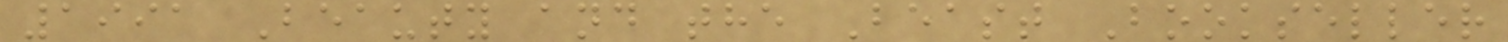1991 Beauty and the Beast Bookseller
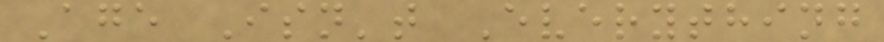Age Isn't Everything
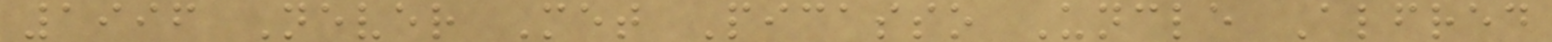1996 Never Met Picasso Uncle Alfred
